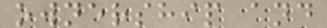ownership and
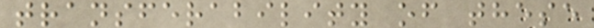transferability of these
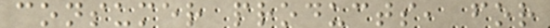consumer products, for
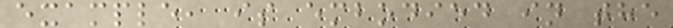example, is embodied in the
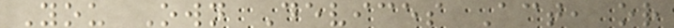You Own Devices Act, or
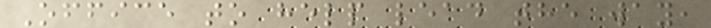Office to help lead the way,
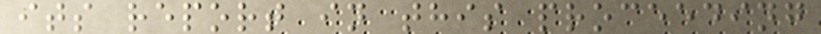its report in this proceeding
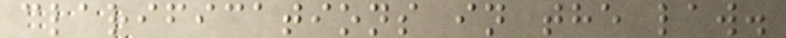clarifications in the law.
